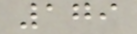179
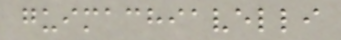guimachiavelli
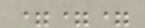===
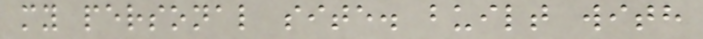my personal site. built with
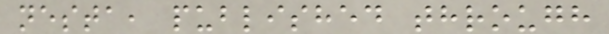nesta, published through
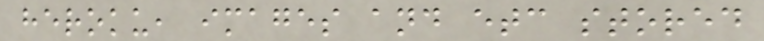heroku, images and etc stored
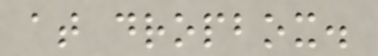at dropbox.
